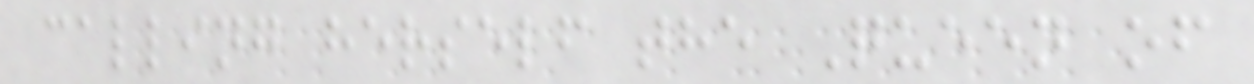calling herself the Queen of
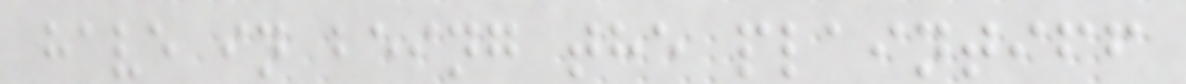have in being the plaintiff
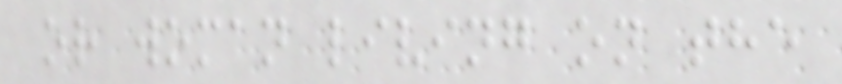or woman living on the
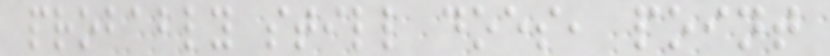probably still does, point
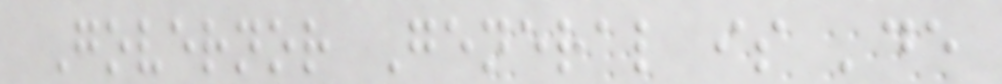Governor General is 'de
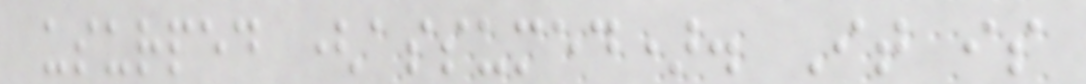usurped (assumed). It is
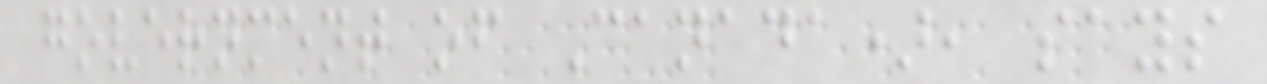government of Canada), says
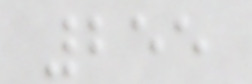255
